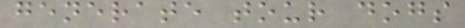generate tour dogs
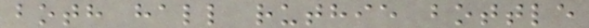both hall ruthie bottle
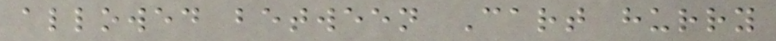allowed between Cart hurry
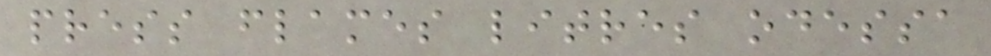press flames litres odessa
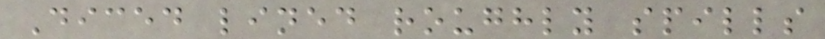Diced lined roughly spills
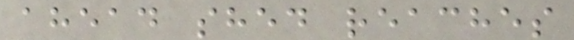ahead shed reaches
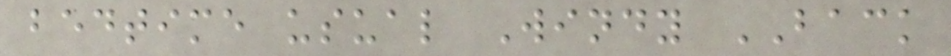bedtime usual Windy BACK
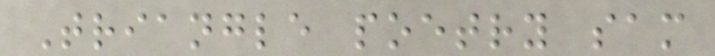Triangle poetry sam
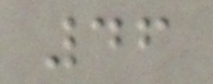46
